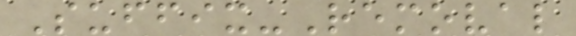Suffix-Removal
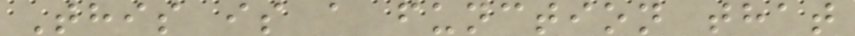This is a function that
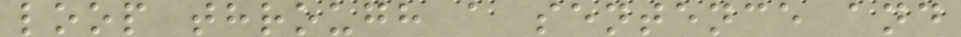loop through a sentence and
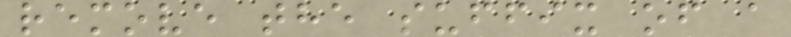remove the suffix of a
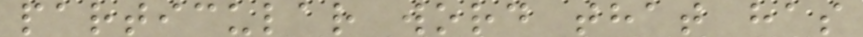particular word that has
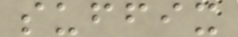suffix
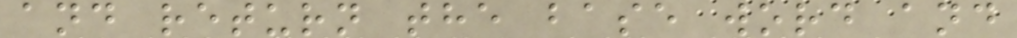and return the base word and
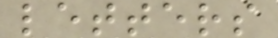letters
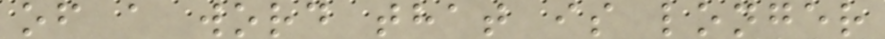of a word that is longer
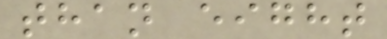than eight
